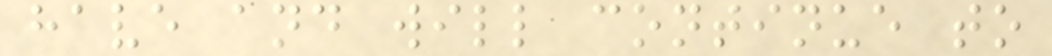have and will continue to
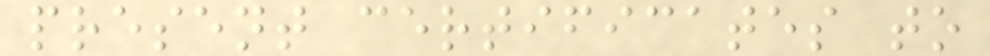present certificates to
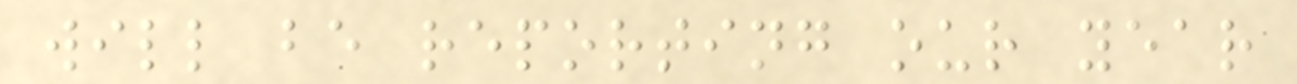will be reporting our year
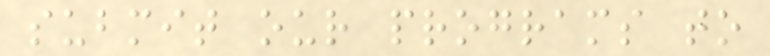submit our programs to
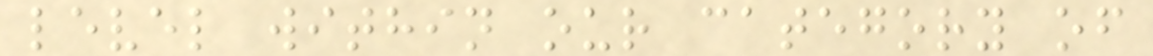level within our category of
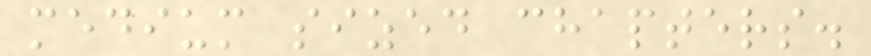medium sized chapters.
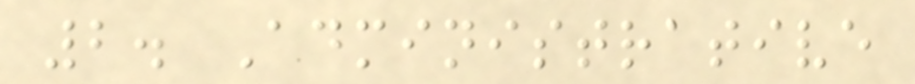2. Administrative
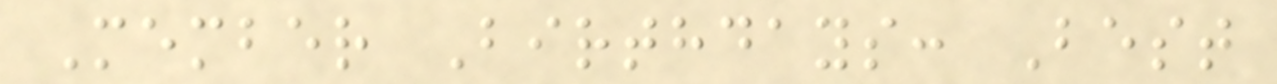Member Birthdays: Best
